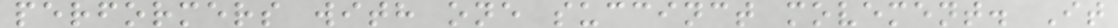performers with one succinct movement. It
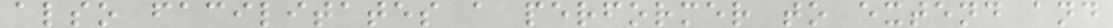also facilitates a performer to extend and
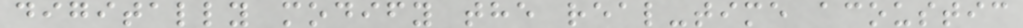digitally modify the real-time acoustic
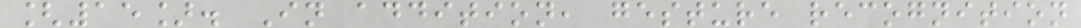[15]. In addition, gesture recognition
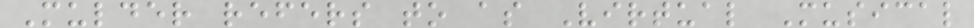Mulder refers to as Virtual Musical
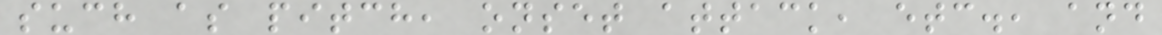such as pitch, onset attack, etc., and
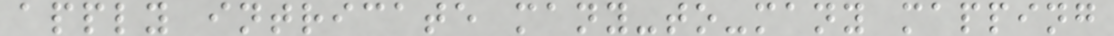apply intricate many-to-many mapping
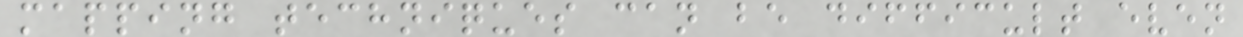mapping techniques can be difficult even
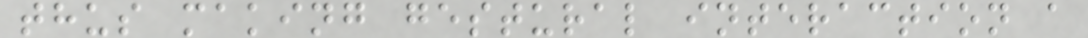thus making gestural interaction a
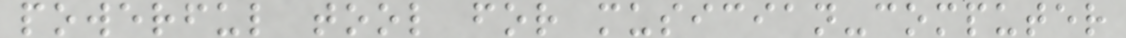powerful tool for musician-computer
